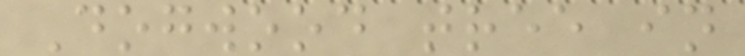Dogwood tree in
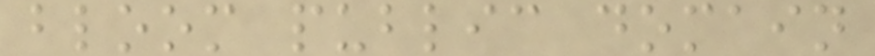bloom public domain
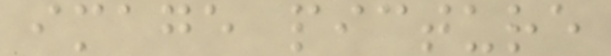image picture
